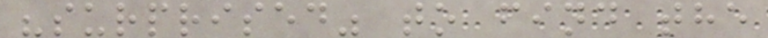"surprised" to find the
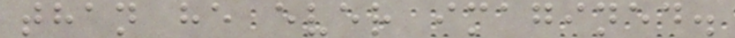than he ever imagined.
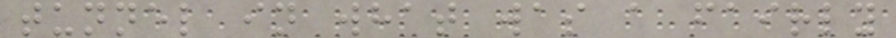tunnel in what was a fairly
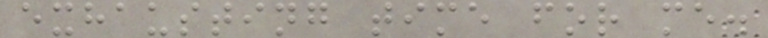exhausting time for me.
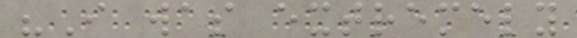"I was extremely
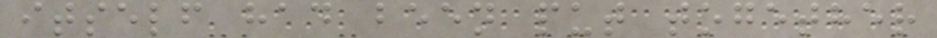itself had been put together
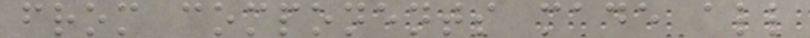from components made all
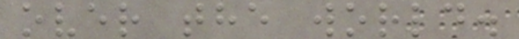over the world.
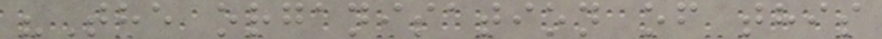"The organisation of this
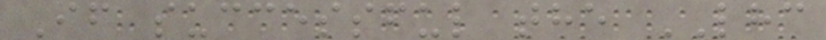If successful the LHC
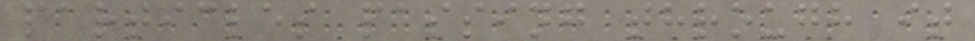particles passing through it
